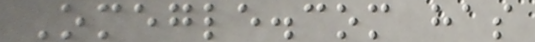Omegle.com has
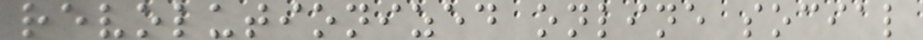revolutionized online social
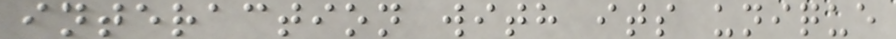interaction with its unique
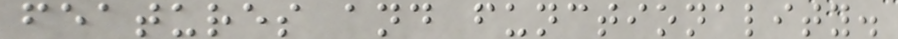features and functionality.
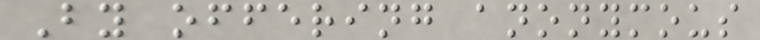By offering anonymous
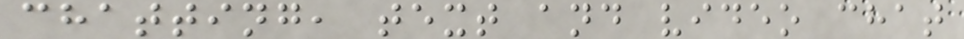chatting, text and video chat
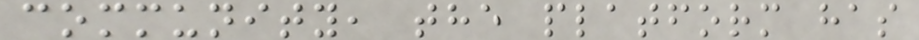community, the platform has
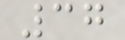37
